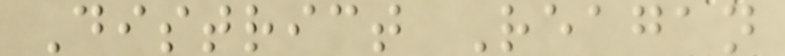District Reagan
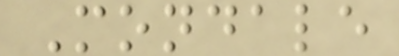Mondale
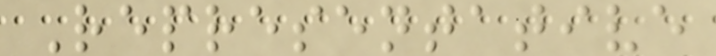Representative
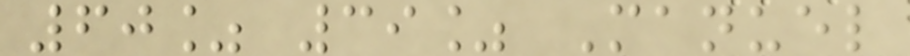60% 39% Manuel
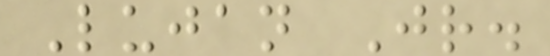Lujan Jr.
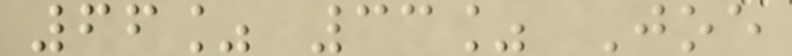66% 33% Joe
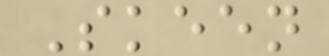Skeen
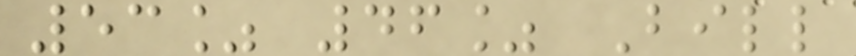53% 46% Bill
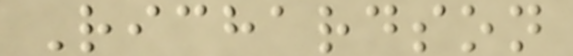Richardson
